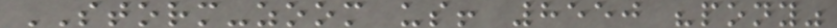STORM-zoom us! 8550 "pony"
